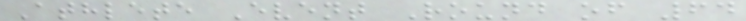Athlete Event Round of 64
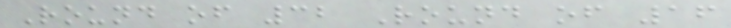Round of 32 Round of 16
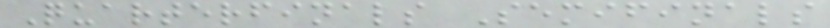Quarterfinals Semifinals
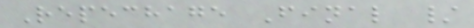Repechage Final /
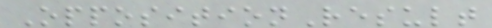OppositionResult
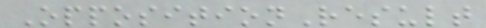OppositionResult
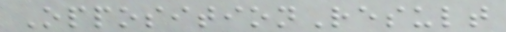OppositionResult
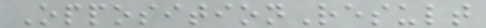OppositionResult
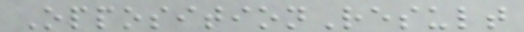OppositionResult
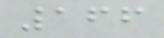166
